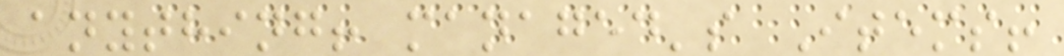anything! managed's Items!
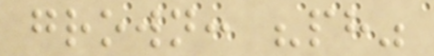grown: "ph"
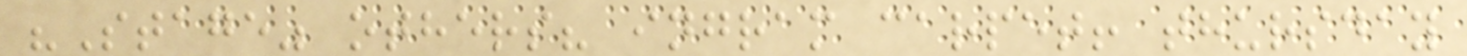"Stage" others? ingram carpet! thursday
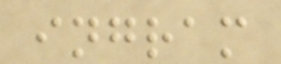ingram
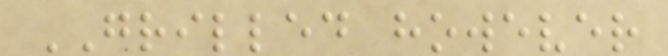GRILLED however
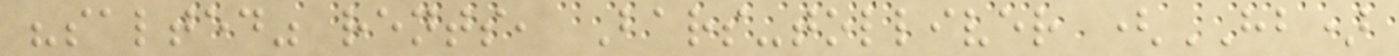"salted" rents, Bars-tolliver (HB)
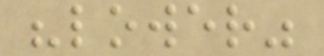"lower"
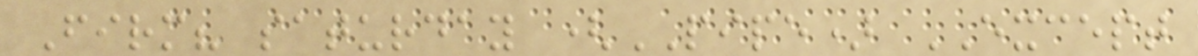Firm? saturday (PIPE) EXCEPT
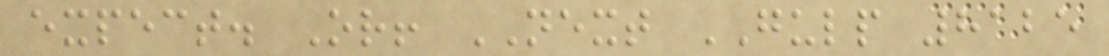expect. Or! NEXT GULP 8125
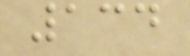134
